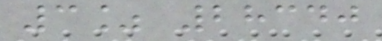3% 28340
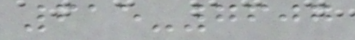615-7607
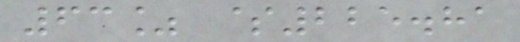63% $225.81
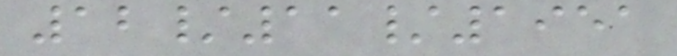12/11/1951
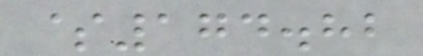$174.82
